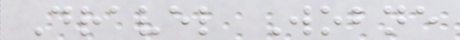Dravel Wobne
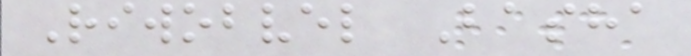Riwobvel Basha
